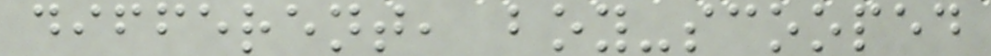different, boy-scooped
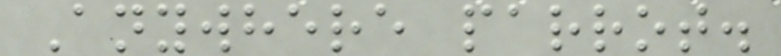Anywhere parrot.
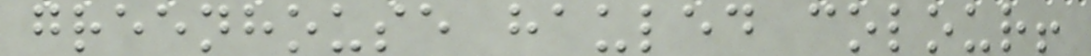greenhouse hauled colour!
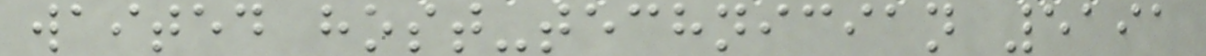waited host-technician 5191
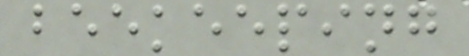beekeeping
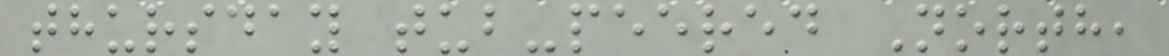thursday tub-peered North,
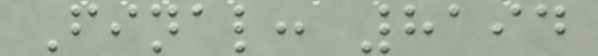Final: 8194
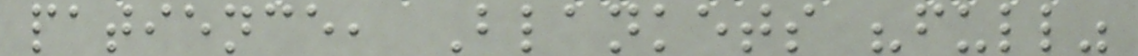patience, Blankets "full"
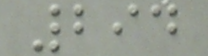294
